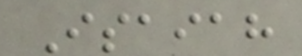Isaiah
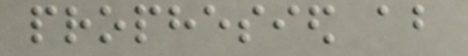prophesied about
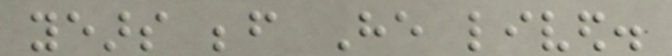years before He lived.
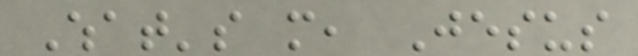What's more, Jesus
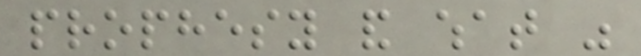prophesy and what was
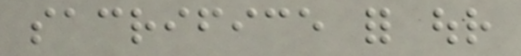sacrifice for our
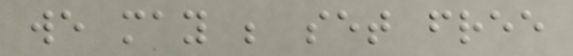we may be set free
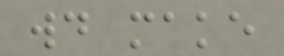would make
